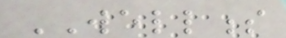WELLNESS
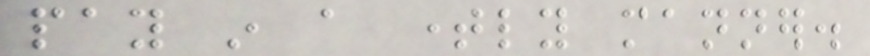pay in a timely manner.
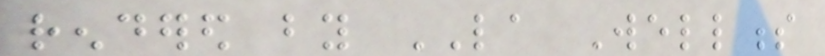rendered by LA Wellness
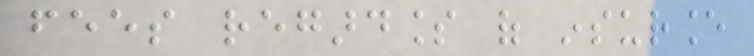fees regardless of insurance
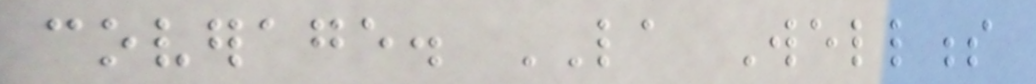coverage. LA Wellness
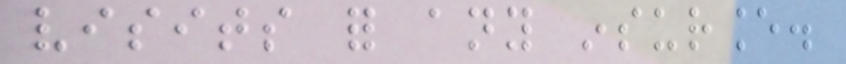visits for any insurance.
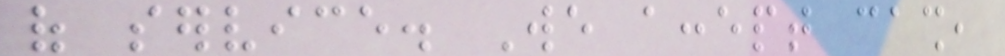of service. We accept cash,
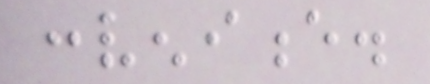convenience.
